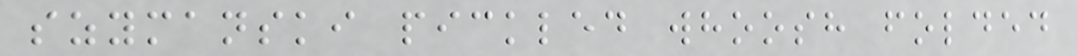szymanski pickled whoosh folded
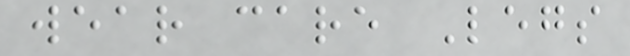wear care Legs
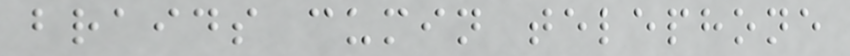braids cumin telephone
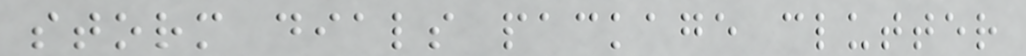storm dials package clutter
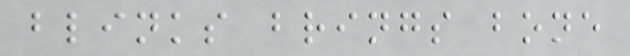blinks brings bone
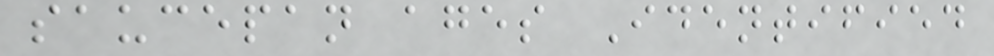saucepan ages Identified
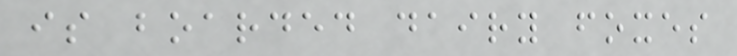is boarded dairy foxes
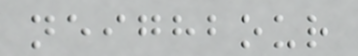neighbour
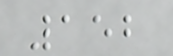152
